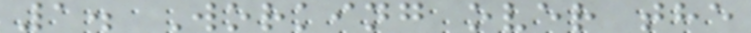1. Working over the
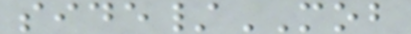side/MOB
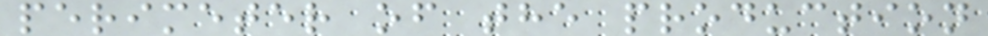perimeter of the production
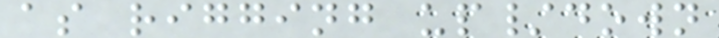as rigging up/down
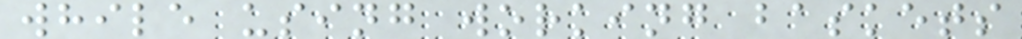while using working baskets
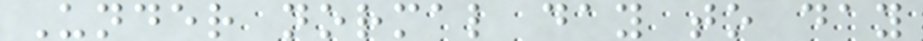Under normal day to day
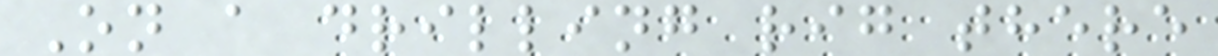On a drilling rig there
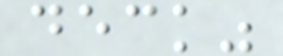deck"
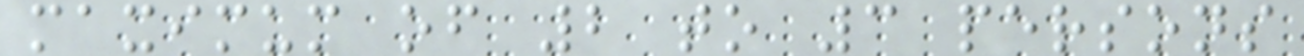maximum of 2 to 3 persons
